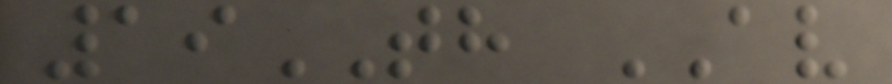19TH AV
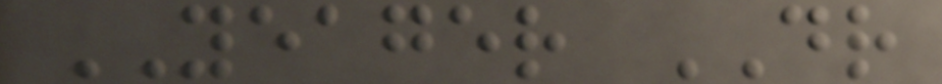YEAGER DR
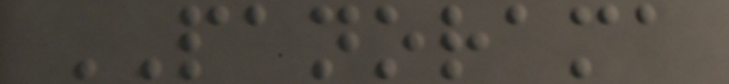PANORAMA
